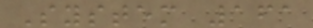System 161
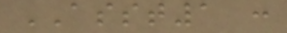ASST1 :
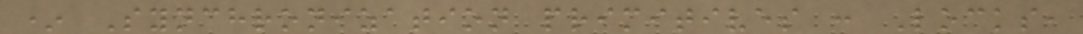* Synchronization primitives : Locks,
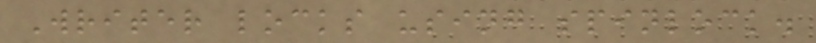Writer locks using spinlock.
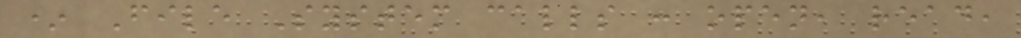* File System calls : open, read,
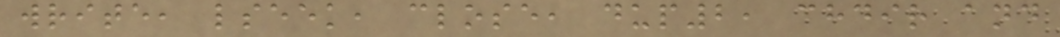write, lseek, close, dup2, chdir and
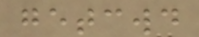getcwd
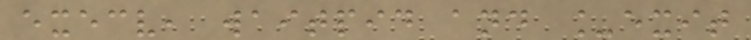execv, waitpid and _exit
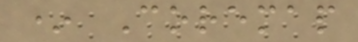* Coremap
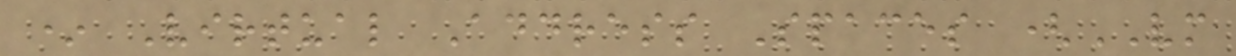* Virtual Address Spaces (VM
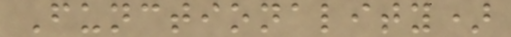Functionality)
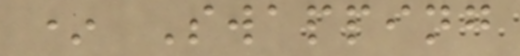* Swapping
